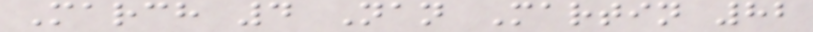March 4 Nan Martin 82
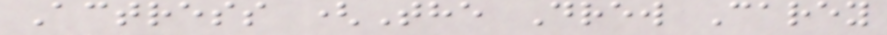Actress (The Drew Carey
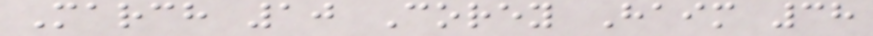March 10 Corey Haim 38
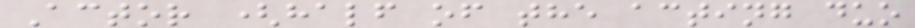Actor (half of the acting duo
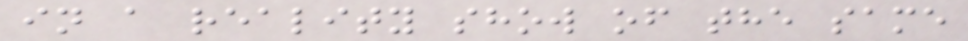in a reality show of the same
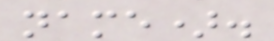name).
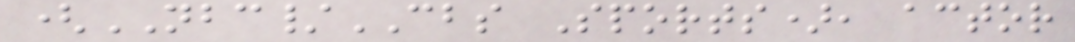(NBC/CBS Sports), actor
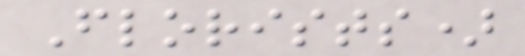Florists)
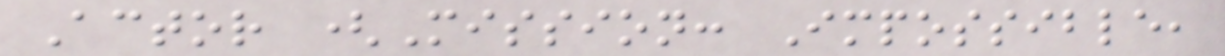Actor (Mission: Impossible,
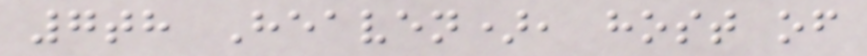7th Heaven), host of
